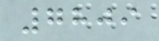7809
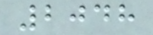2048
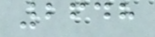2648
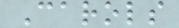Carols
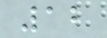12
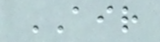AIR
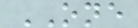ONE
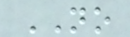NO
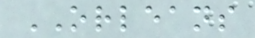ORLEANS
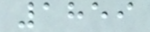1859
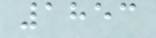1853
